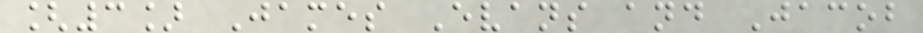[3] James Evans and Jacob
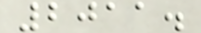2011.
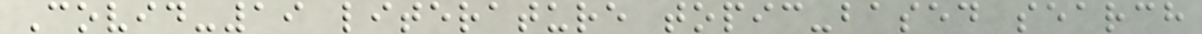Covid-19 literature topic-based search
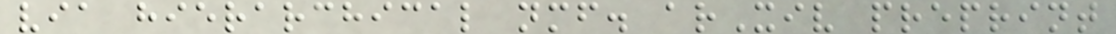via hierarchical nmf. arXiv preprint
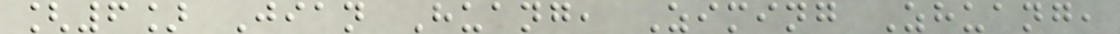[6] Jian Huang, Ziming Zhuang,
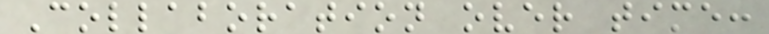Collaboration over time:
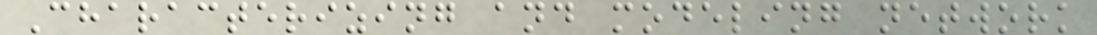Characterizing and modeling network
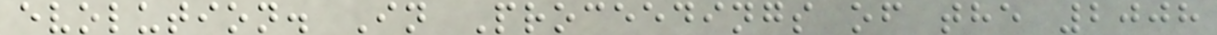evolution. In Proceedings of the 2008
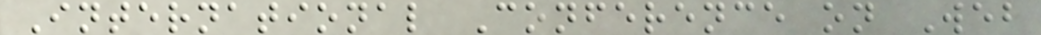International Conference on Web
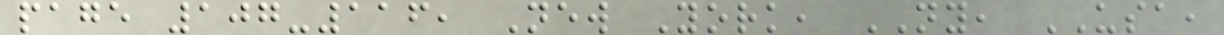page 107-116, New York, NY, USA,
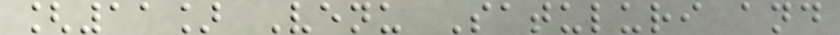[11] Venu Satuluri and
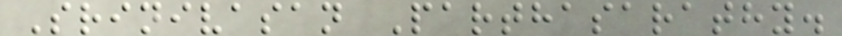Srinivasan Parthasarathy.
